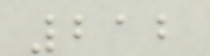212
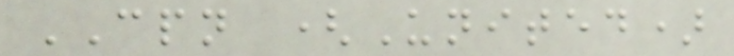CPN (United)
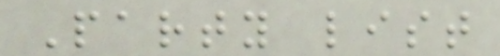Party list
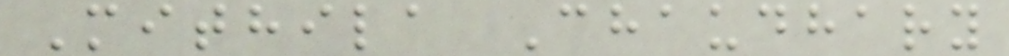Mithila Chaudhary
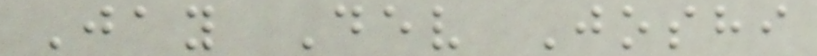Jay Dev Joshi
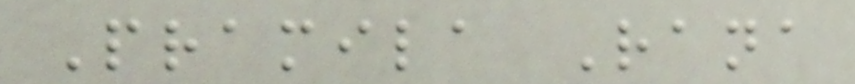Pramila Rana
